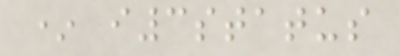* i3status
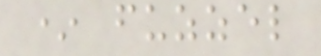* fuzzel
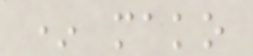* mako
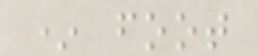* foot
